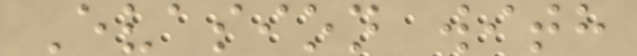Evasion with
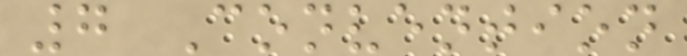7 Convention
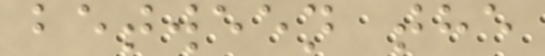between the
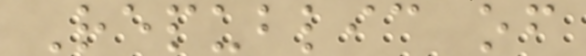Republic of
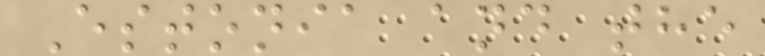Estonia and the
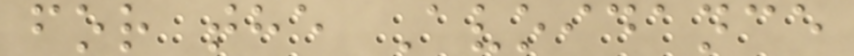for the Avoidance
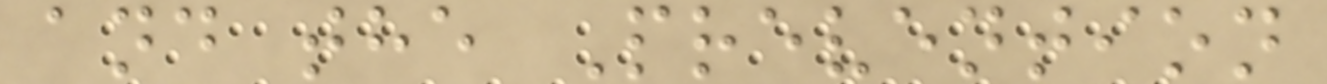and the Prevention
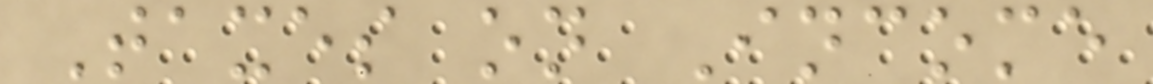Taxes on Income
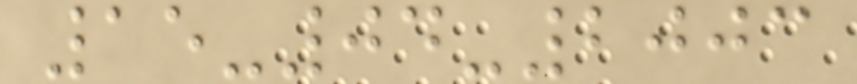15-04-2003
